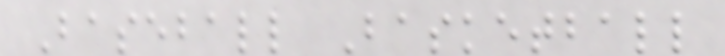Baseball Basketball
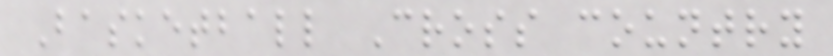Basketball Cross country
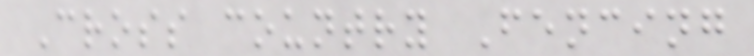Cross country Fencing
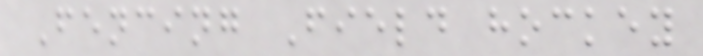Fencing Field hockey
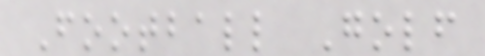Football Golf
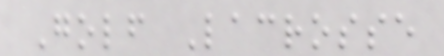Golf Lacrosse
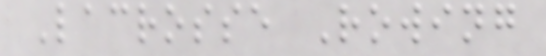Lacrosse Rowing
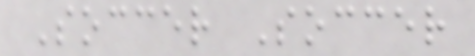Soccer Soccer
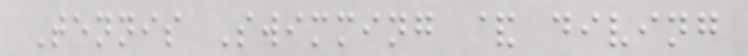Tennis Swimming & diving
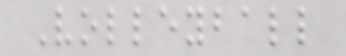Volleyball
